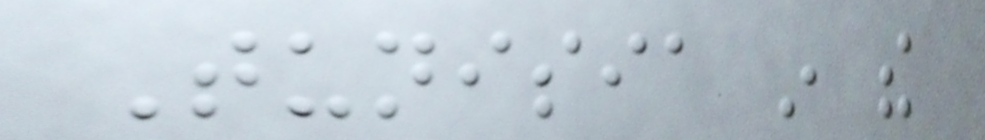Tunisia in the
